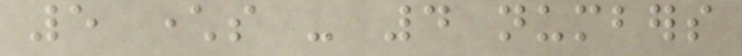5 characters - 4 numbers
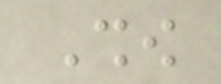Show
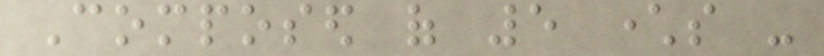Composed of 5 characters -
